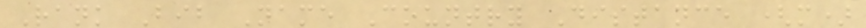Rank Bib Name Country Distance (m)
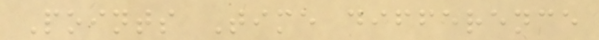Points Time difference
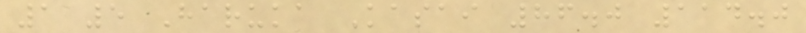1 5 Haruka Kasai 86.0 114.0
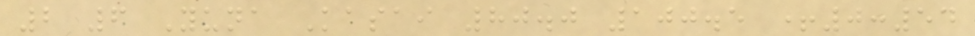2 6 Yuna Kasai 80.0 100.5 +0:54
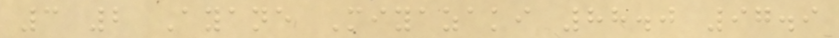3 2 Ayane Miyazaki 88.0 97.9
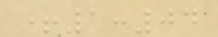+1:04
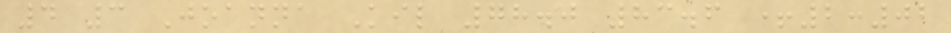4 3 Joanna Kil 78.0 83.6 +2:02
